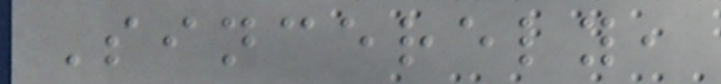Sincerely,
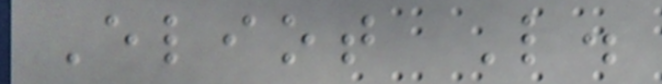Eliot L.
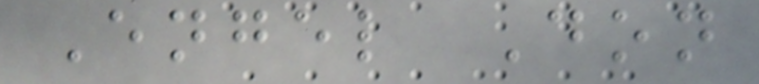Engel Don
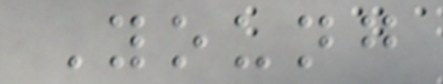Young
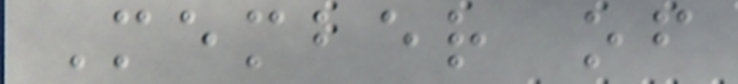Member of
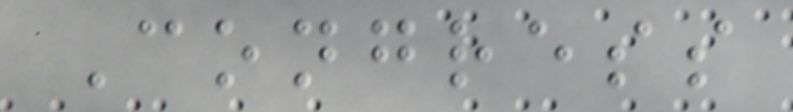Congress
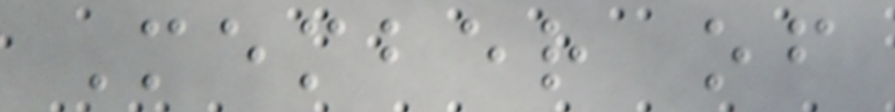Member of
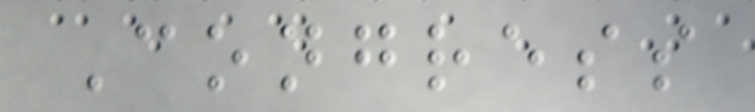Congress
